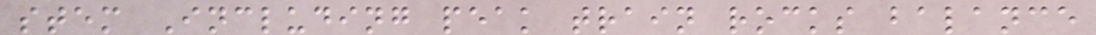stem Including peak train rocks balance
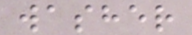washer
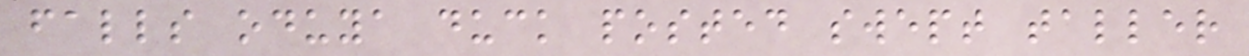falls oduya duck posted swept taller
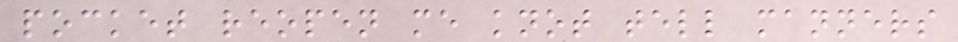pocket reopen me knot tell manners
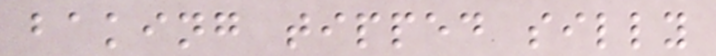baking tipped silly
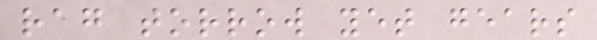rag torrow yet gears
